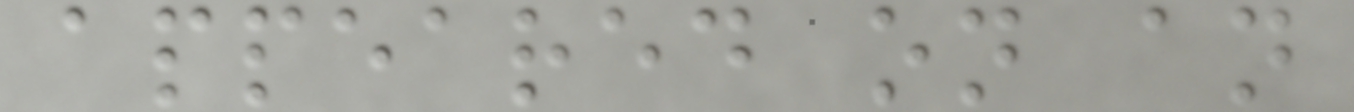appeared on an
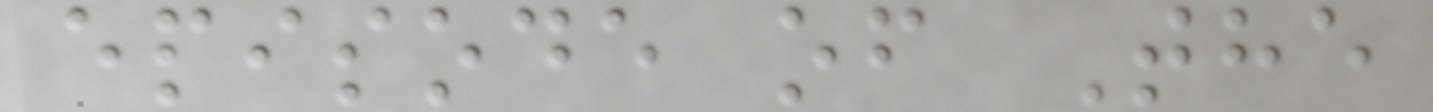episode of The
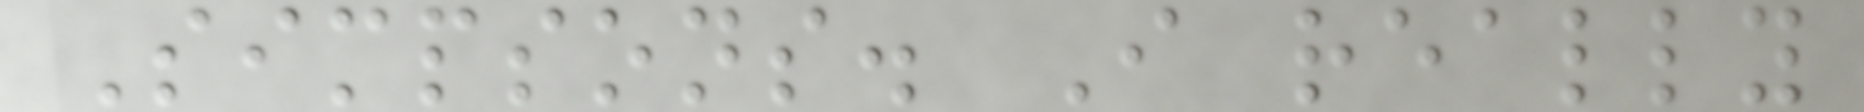Simpsons. I really
